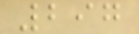297
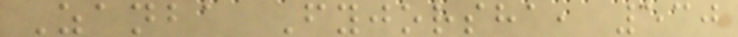Zanba Fyjorsha, 530
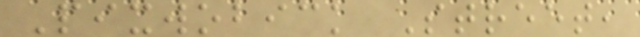Pixwobick Street,
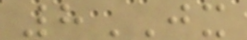8JX
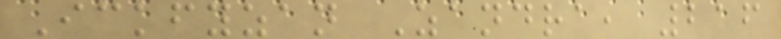Ickfyzan Zandra, 216
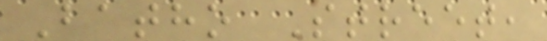Batho Street,
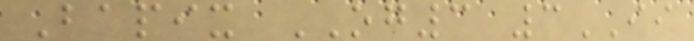Bapix OG3 3II
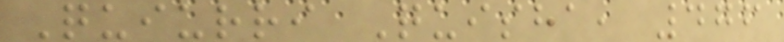Quiurri Quisha, 476
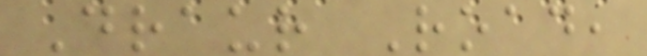Draur Road,
